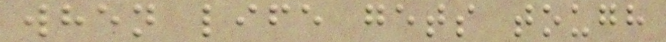when life gets tough
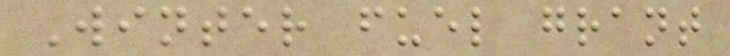Winter fuel grant
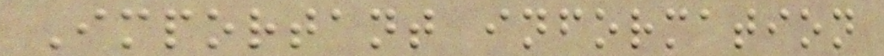Important information
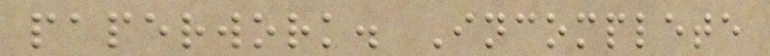paperwork. Incomplete
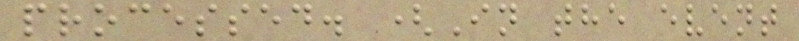processed. (In the event
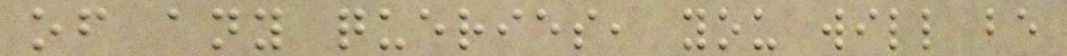of any queries, you will be
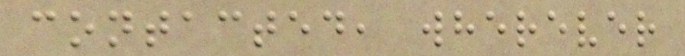contacted, wherever
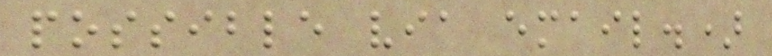possible via email.)
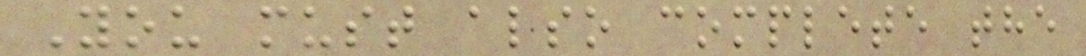You must also complete the
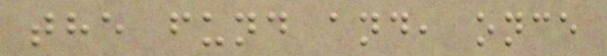the fund and, once
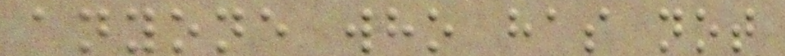anyone who has not
